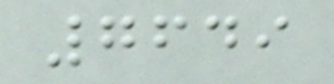7649
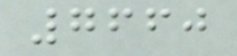7660
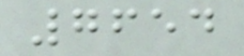7654
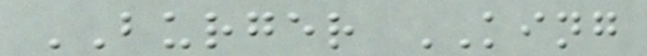BURGER KING
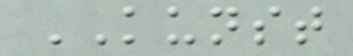KUNST
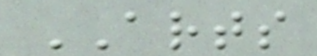ARTS
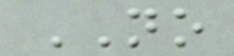NO
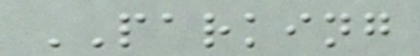PARKING
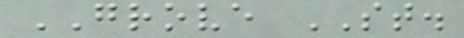GROVE ST.
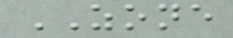ZONE
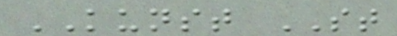KUNST ST
